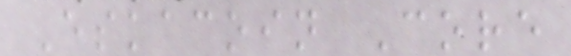Eskacoin Core
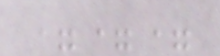===
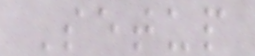Setup
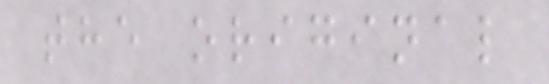the original
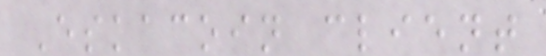Eskacoin client
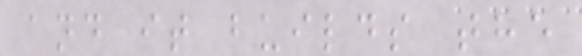and it builds the
